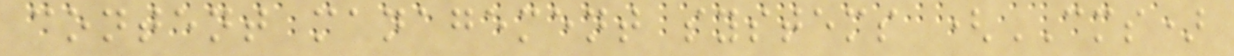content management systems (CMS)
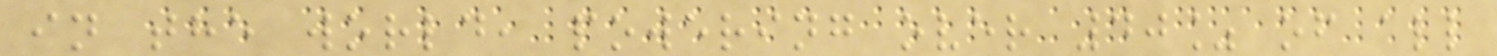in the world, powering over 40% of all
